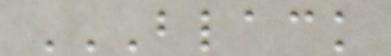BLACK
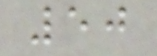50
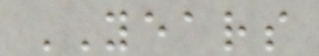YEARS
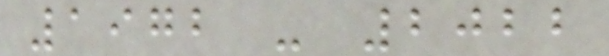1972 - 2022
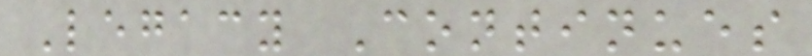Legacy Continues
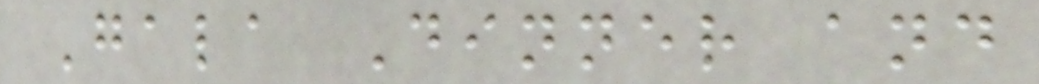Gala Dinner and
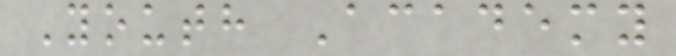Youth Academy
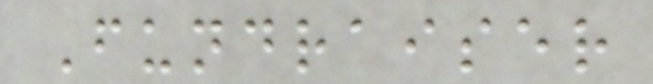Fundraiser
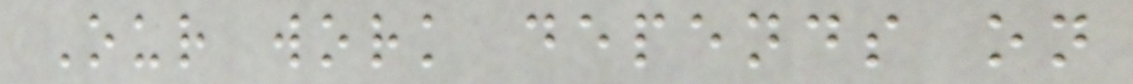Our work depends on
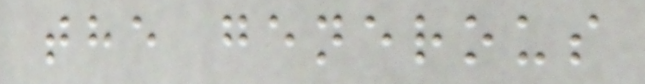the generous
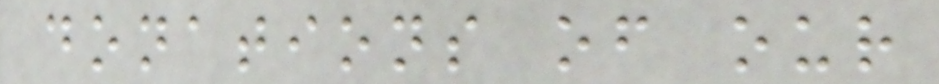donations of our
